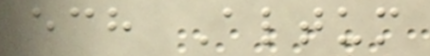ech Altum
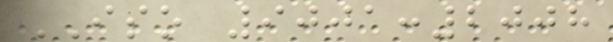ISO 9001:2008
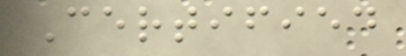Certified
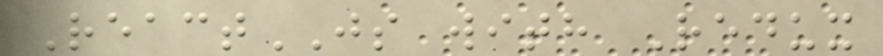ReactJS with Redux
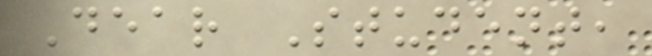Dear Student,
